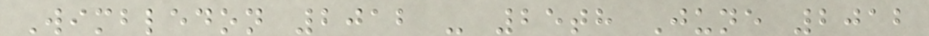Wimbledon 2012 - 25th June 2012
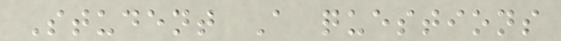Student A questions
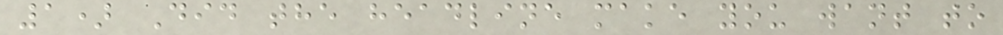1) Did the headline make you want to
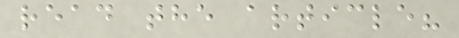read the article?
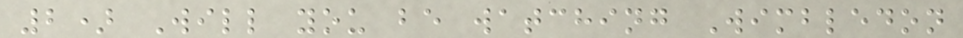2) Will you be watching Wimbledon
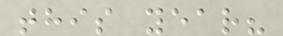this year?
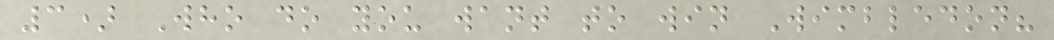3) Who do you want to win Wimbledon?
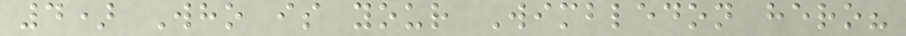4) Who is your Wimbledon hero?
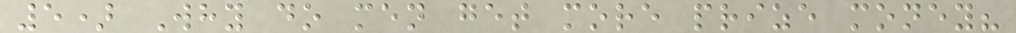5) Why do men get more prize money?
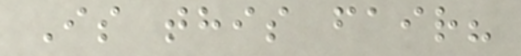Is this fair?
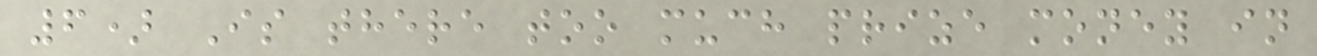6) Is there too much prize money in
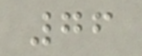76
